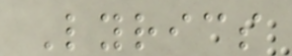Lyrics
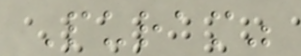Puram"
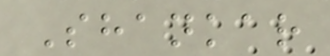Shankar
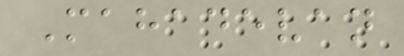Mahadevan
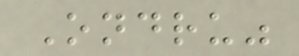Ondru"
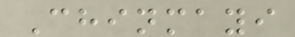Chinmayi
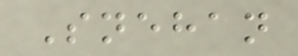Snehan
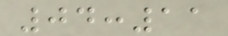04:11
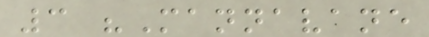3 "Mannavane
